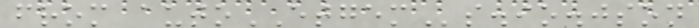from autoETGEMs.io.json
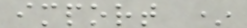import *
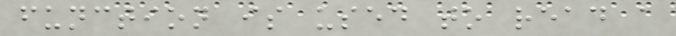function is used to read a
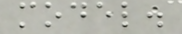model.
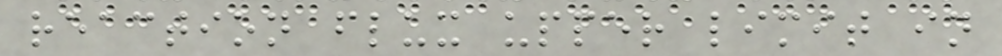reaction flux upper limit in
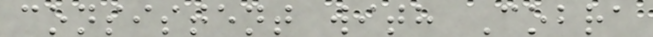consistent with Cobra
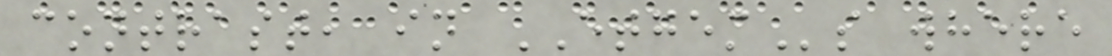contrast, in ETGEMs where
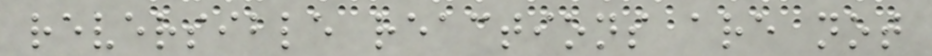reversible reactions are not
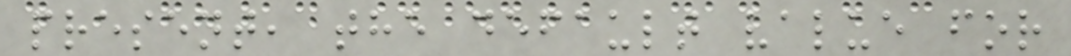present, the default value for
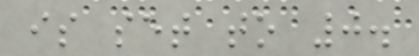is set to 0.
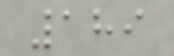189
